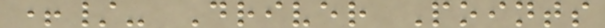+/- Driver Points
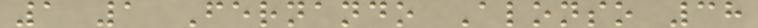1 1 Fernando Alonso 38
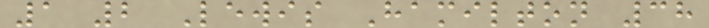1 2 Lewis Hamilton 38
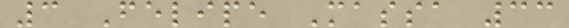3 Felipe Massa 33
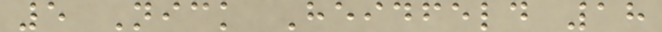5 Nick Heidfeld 18
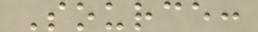Source:
